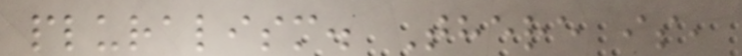pluralism. There is,
